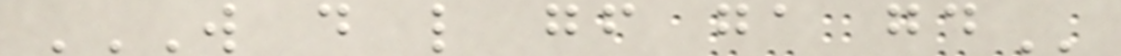W D L GF GA GD
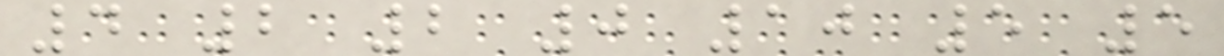4 2 2 0 10 5 5
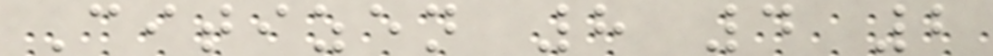Citizen 8 4 2
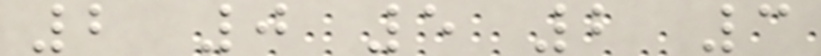2 0 5 2 3
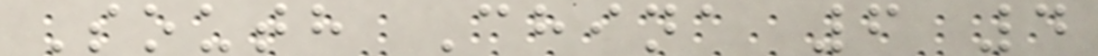South China 6 4
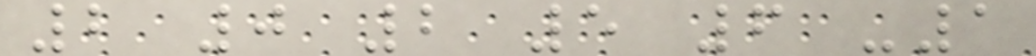2 0 2 5 6 -1
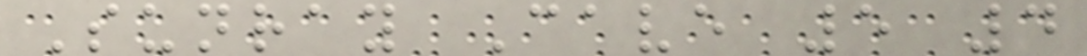Sunray Cave 5 4
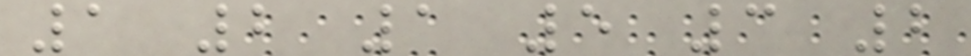1 2 1 5 3 2
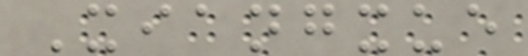Xiangxue
